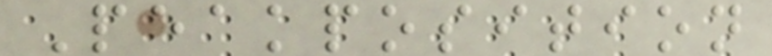Peakposition
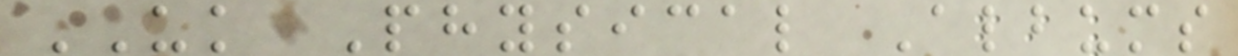UK Physical Albums
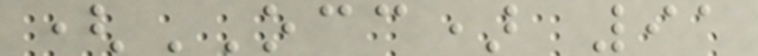(OCC) 91
